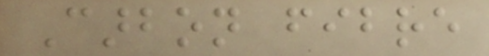Carbon fibre
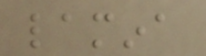lamina
